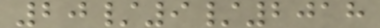20/9/2018
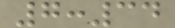7:34
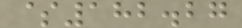$182.27
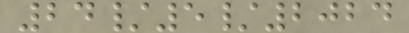24/5/2024
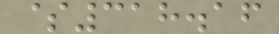$318.16
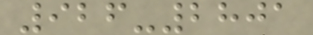926-2801
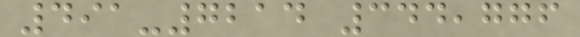491-7214 344,776
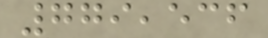779,536
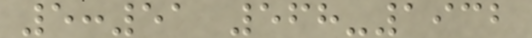5:51 568-1932
